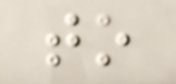to
